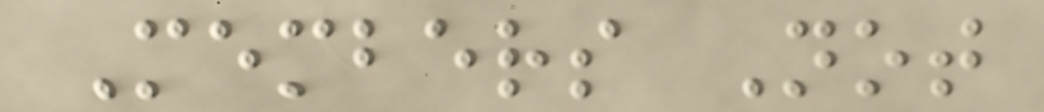Members Not
